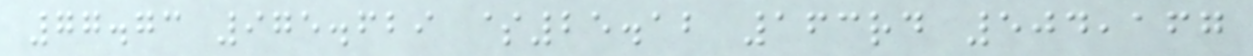77.73 975.629 $25.12 163rd 504,167
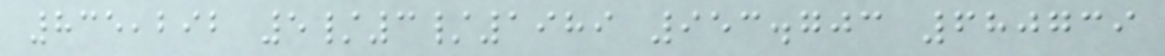835,292 5/3/1989 953.703 680739
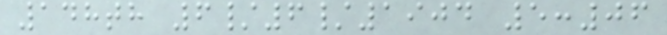148th 6/6/1904 5:06
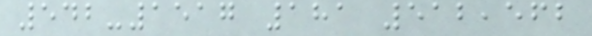542-1517 181 512,562
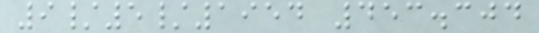9/5/1954 453.304
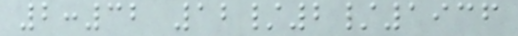2:32 12/2/1936
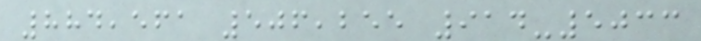884,561 506,255 914-5033
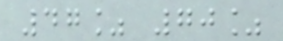47% 70%
